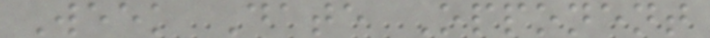Week Date Opponent
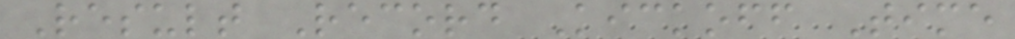Result Record Kickoff Time
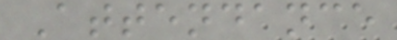Attendance
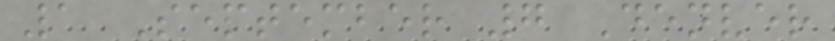1 September 7 Denver
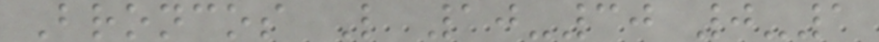Broncos L 10-30 0-1
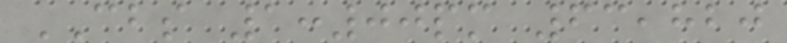CBS 1:00pm 63,820
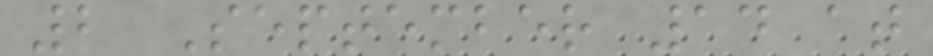2 September 14 at
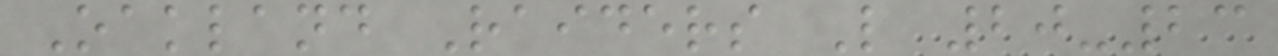Oakland Raiders L 20-23
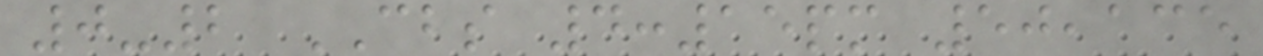0-2 CBS 4:15pm 50,135
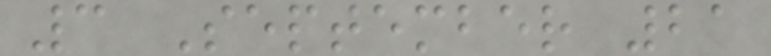3 September 21
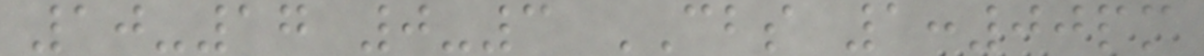10-17 0-3 CBS 1:00pm
